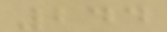244
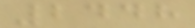2448
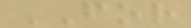FOR
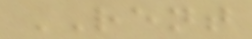RENT
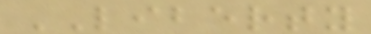LIBERTY
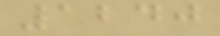1240
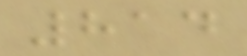814
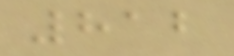812
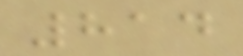814
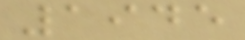1945
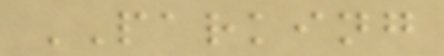PARKING
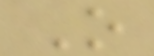O
